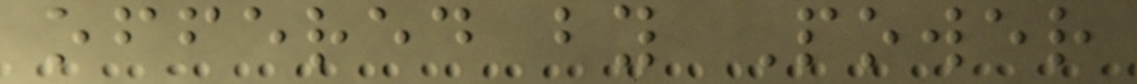offered by Power
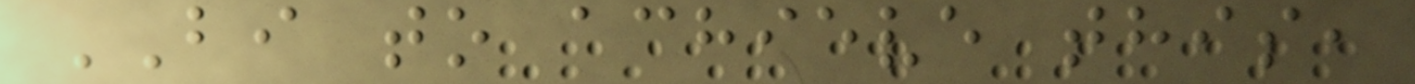BI to achieve this,
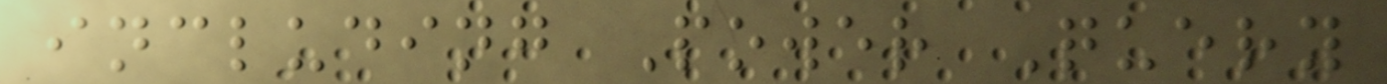including Power Query
